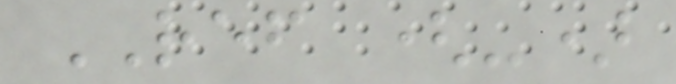REF (-)
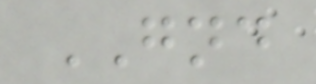GND
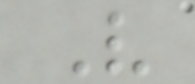V
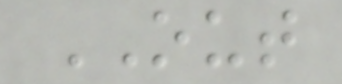OUT
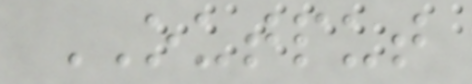OUTPUT
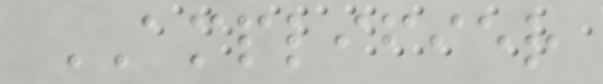AMPLIFIER
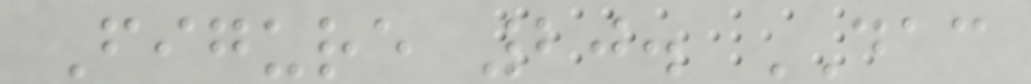Figure 20. DAC
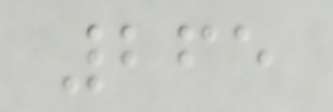265
